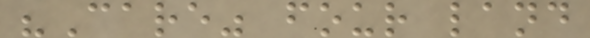"Care" four land
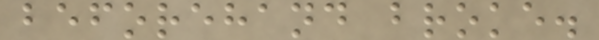beforehand broke.
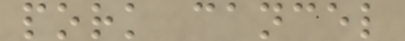pork cancel
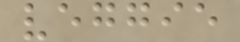veggie
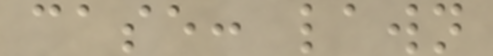case: lawn
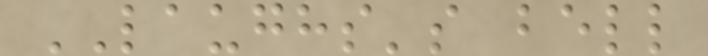LAUGHS's bell
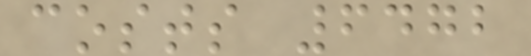costs 6472
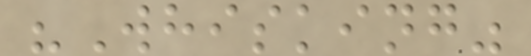"Whisking"
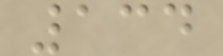134
